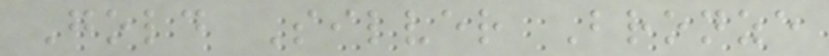Gold Silver Bronze
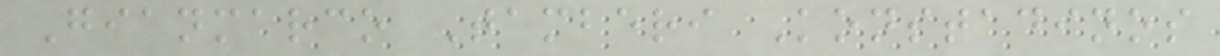Gianmarco Tamberi Konstadinos
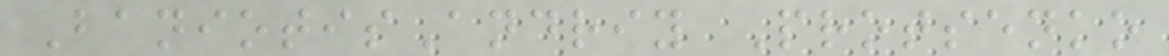BaniotisAndriy Protsenko
